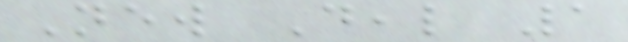New Deal 1
